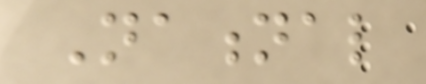National
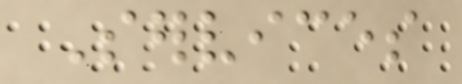Services
